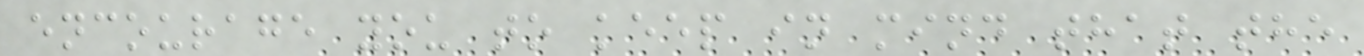encourage you to keep in mind that the
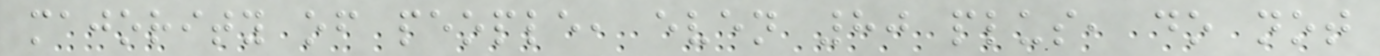majority of people, even 80 plus, do not
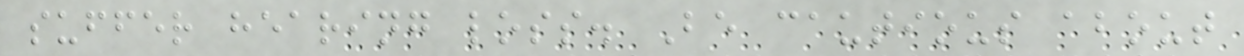suffer hearing loss. Be cautious about
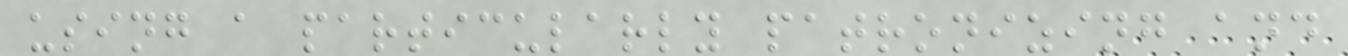using a particularly patronizing and
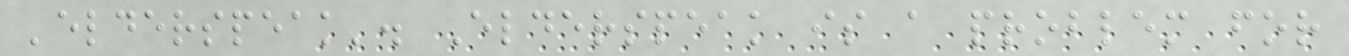'elderspeak'. Elderspeak is a problem for
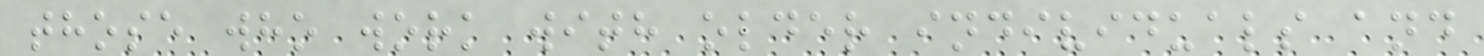those who work with older individuals and
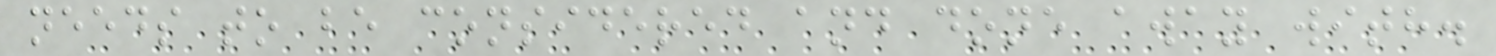needs to be considered and done away with.
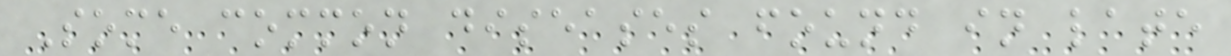Some common diseases found in late
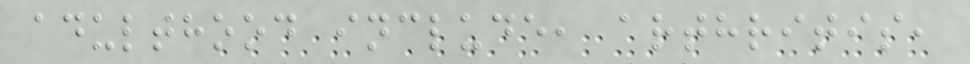adulthood include, arthritis,
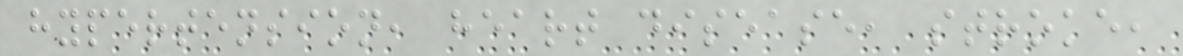hypertension, heart disease, stroke,
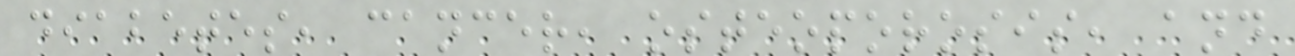diabetes, cancer, osteoporosis, and
